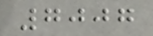7007
